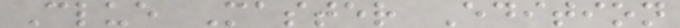Clue Master Edition
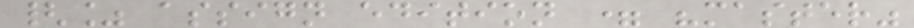{% assign edition = "master"
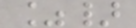%}
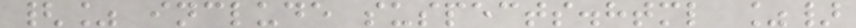{% include suspects.html %}
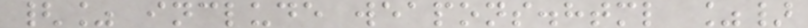{% include weapons.html %}
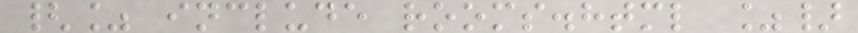{% include rooms.html %}
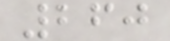260
